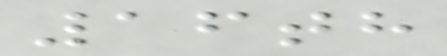16th
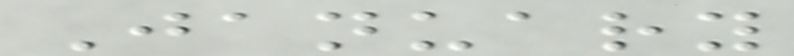January
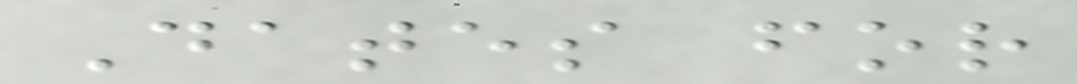Dates for
